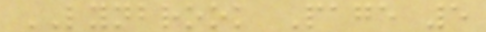LYNBROOK Page 5
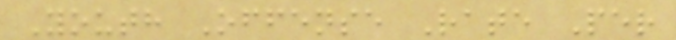Youth Offense Rate Per
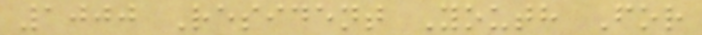1000 Resident Youth For
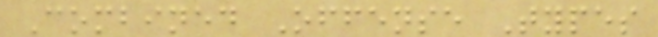Combined Offense Types
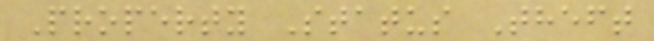Property Status Theft
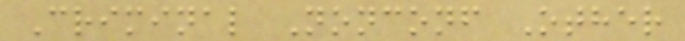Criminal Nonconf Other
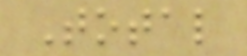Total
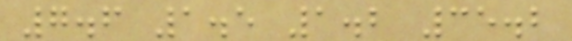7.6 1.5 1.2 35.2
